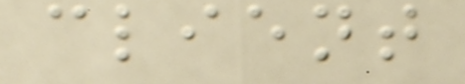client
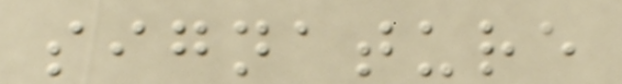signature
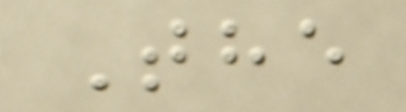The
